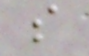s
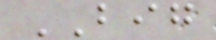BIG
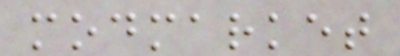modmarket
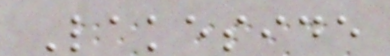Lakeside
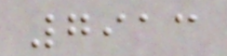7913
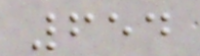654
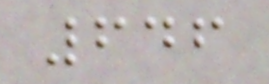646
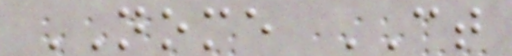NOME CT
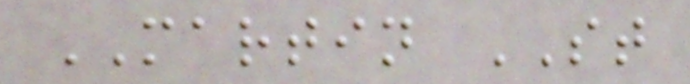MARTIN ST
